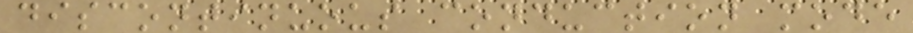discontinuous conduction mode
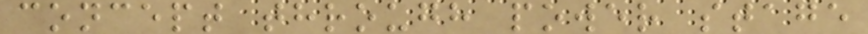concept through power stage
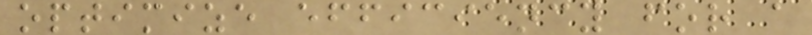optimize efficiency for a
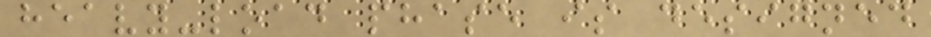heavy-load phase is designed
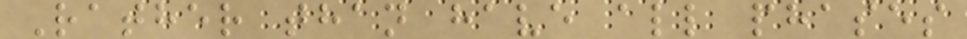Rather than have all phases
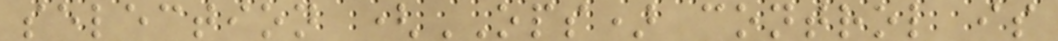selection (OPS) control is
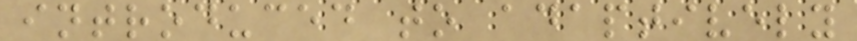introduced to adaptively
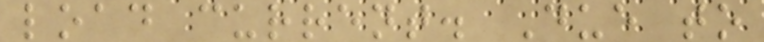load current. Due to
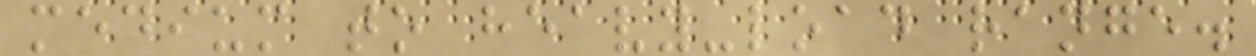medium to heavy-load range.
